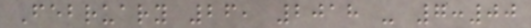February 26, 2018 - 7:00
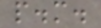p.m.
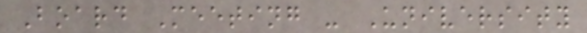Board Meeting - University
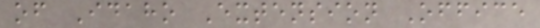of Idaho Extension Office
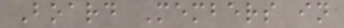Board Members in
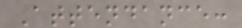Attendance:
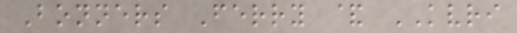Bonners Ferry & KVRI
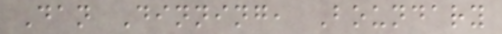Dan Dinning, Boundary
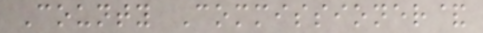County Commissioner&
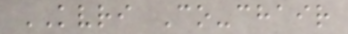KVRI Co-chair
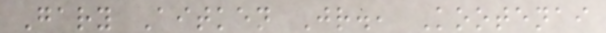Gary Aitken Jr., Kootenai
